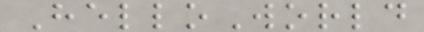HelloWorld
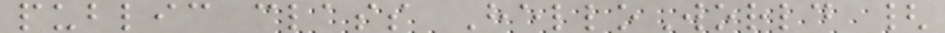public class HelloWorld {
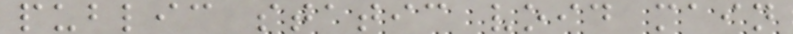public static void main
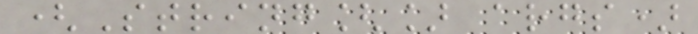(String[] args)
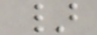}
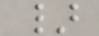}
